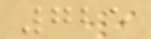725
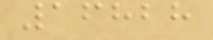16828
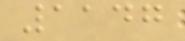1147
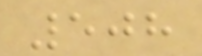508
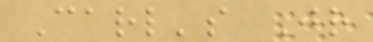Carl's Jr
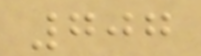707
